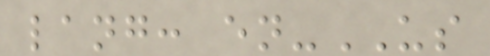lang: en-US
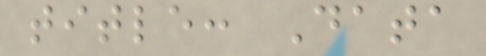title: Data
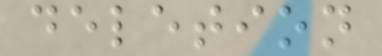deletion
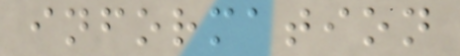information
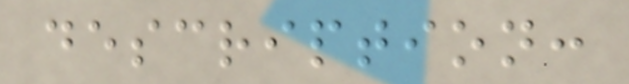description:
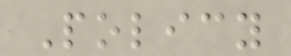Policy
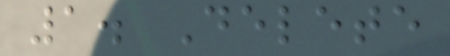1. Delete
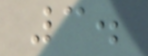3.
